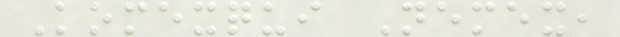Komexqui Nemex,
